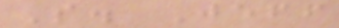S. Jeff
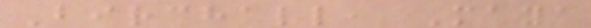Birchall, Maya
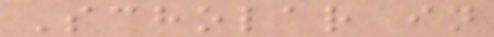Scholar in
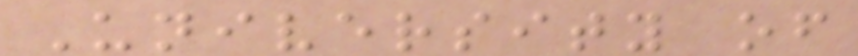University of
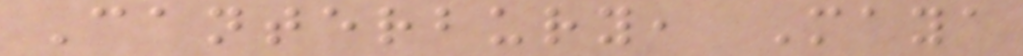Canterbury, Maya
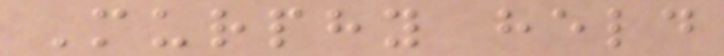Murphy held
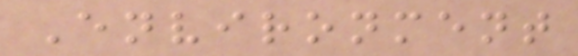Environment
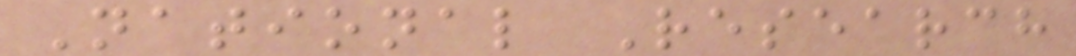National Research
